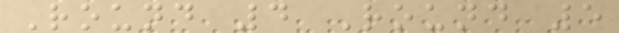Round 4 Round 5
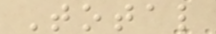Total
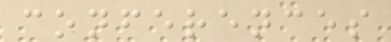conferences
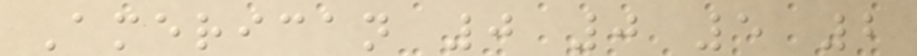American 0 0 5 2
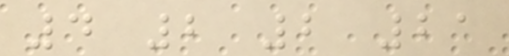4 2 2 21
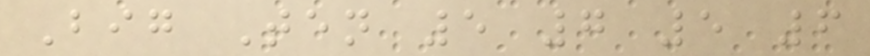Big Ten 5 7 5 6
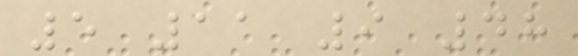5 11 9 48
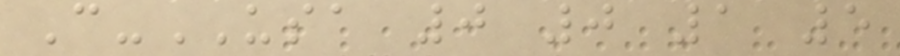C-USA 0 0 1 5
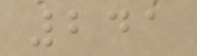241
